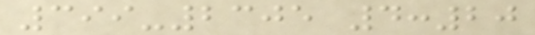399-2305 4:20
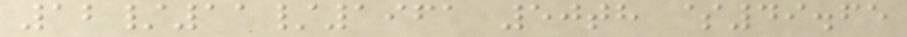12/11/1961 50th $49.65
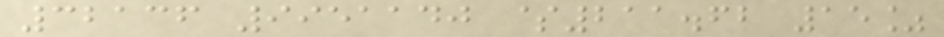32136 9951140 $211.62 15%
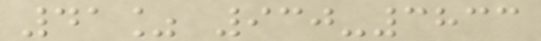41% 930-3833
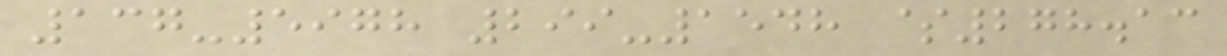137-5978 299-1548 $278.13
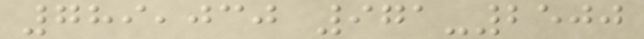789,030 971-2500
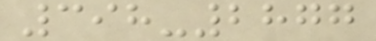398-2877
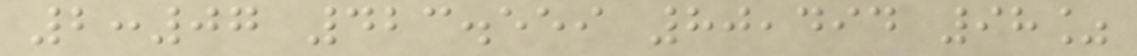2:07 423.559 80,494 98%
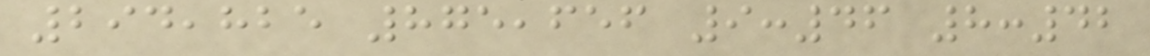294,825 875,656 9:46 8:42
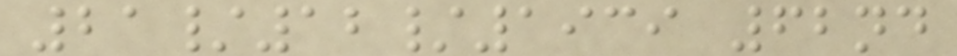21/12/1939 62nd
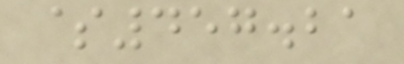$457.21
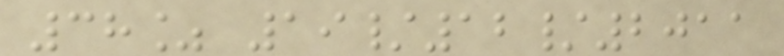38% 19/12/2011
